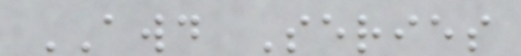AWD Series
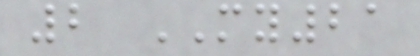2 MY21
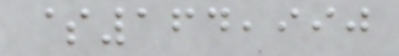$164,990
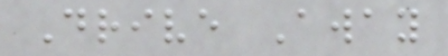Drive Away
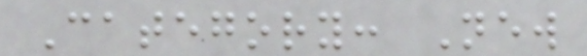Category: New
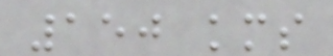150 kms
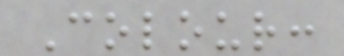Colour:
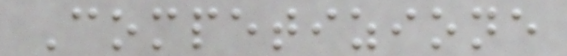Competizione
